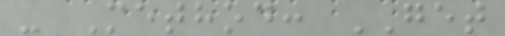- Method: GET
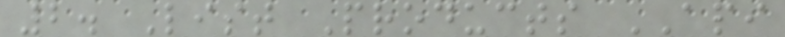2. List Products API
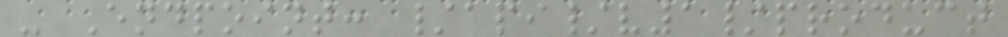- Endpoint: /api/v1/product
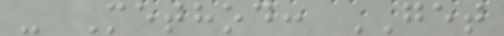- Method: GET
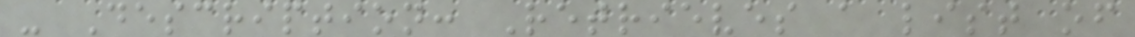- Description: Retrieves a list of
